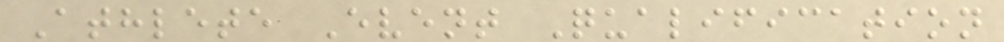Athlete Event Qualification
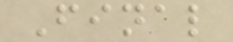Final
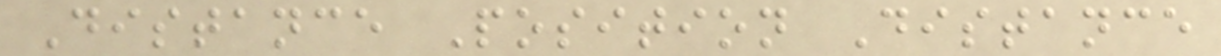Distance Position Distance
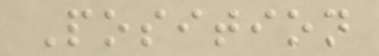Position
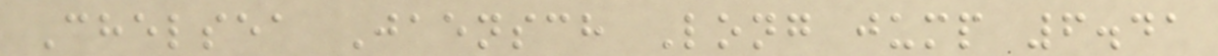Chelsea Jaensch Long jump 6.41
